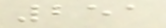251
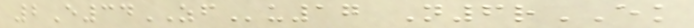2E34ZFu17 N6rEK
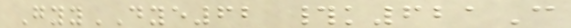GyyDYE62 #k621C
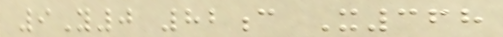9Y0 82c X368
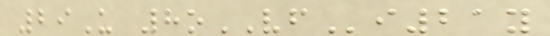29U 8oVFi21y
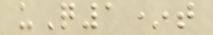uQ1*t
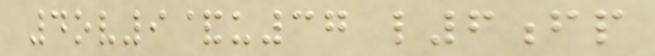4ov9&u37 l6fp
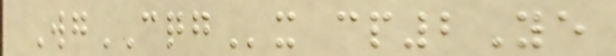WgCQGx cp2Ye
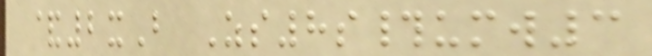&2xB Zs8s#umw3
